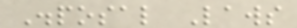Disposal Laws
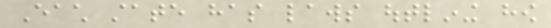Each state has laws outlining how
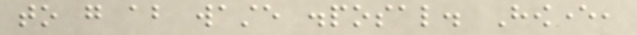to go about waste disposal. However,
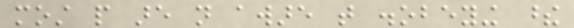most people are not aware that disobeying these
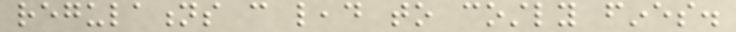regulations can lead to costly fines.
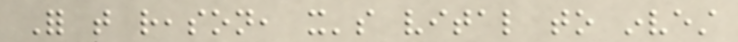For that reason, it's vital to invest
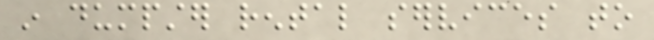in dumpster rental services to
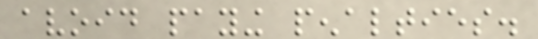avoid paying penalties.
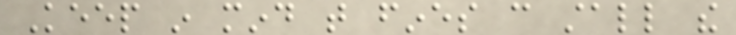Keep in mind that fines can stall the
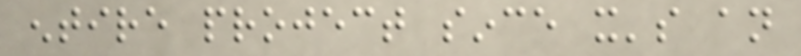entire project since it's an
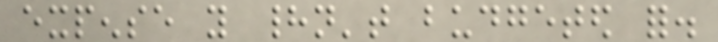expense you hadn't budgeted for.
